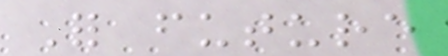For future
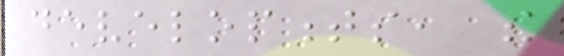developments, the
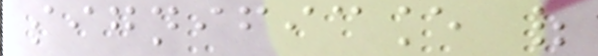significance of
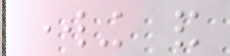working and
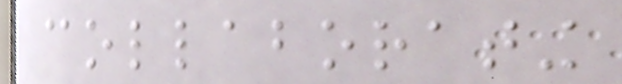collaborating
